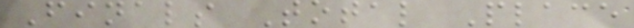Finals Total Place
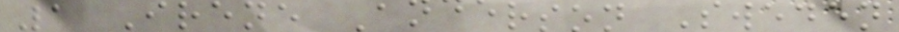1 Irene Anderson Sweden
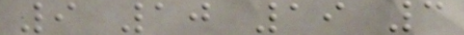9 10 19 3
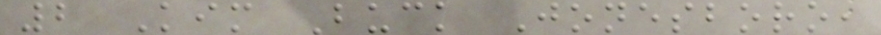2 Kim Buck Jonesboro,
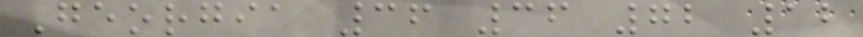Georgia 36 36 72 12
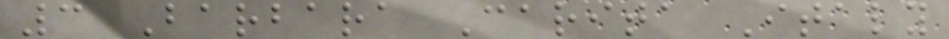3 Barbara Carita Italy
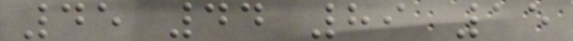45 44 89 15
